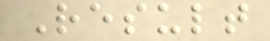Result
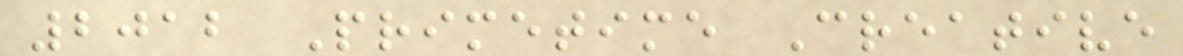2012 Primetime Creative
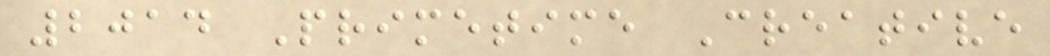2014 Primetime Creative
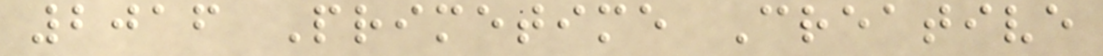2016 Primetime Creative
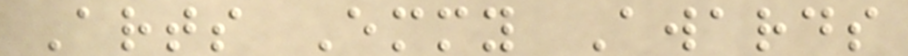Arts Emmy Awards
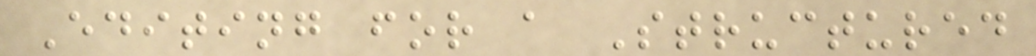Editing for a Structured
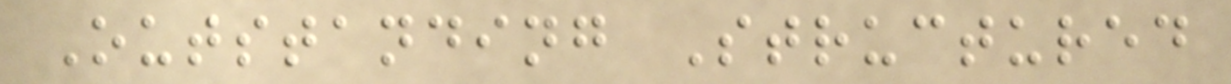Outstanding Structured
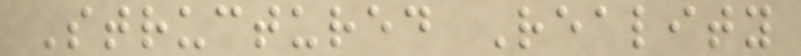Structured Reality
